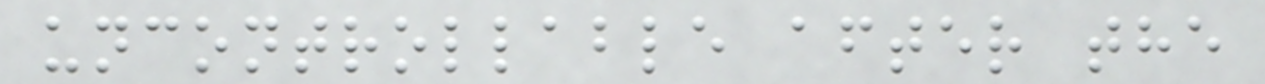uncontrollable after the
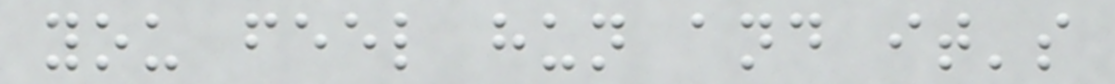you feel hun and it's
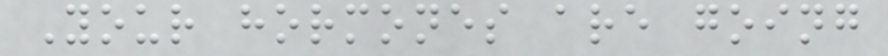Your hormones are going
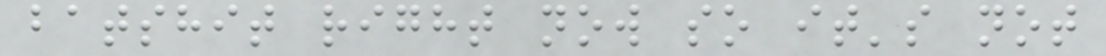batshit right now so it's not
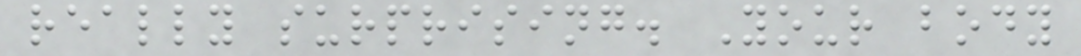really surprising. Your body
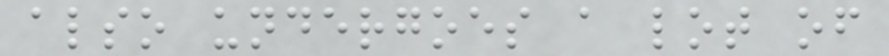also undergoes a lot of
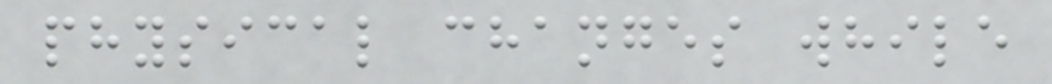physical changes while
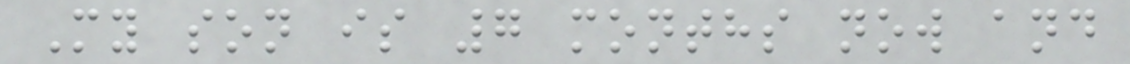My son is 7 months now and
